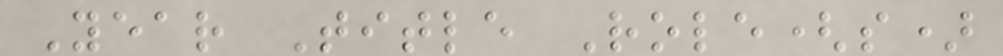Year Title Role(s)
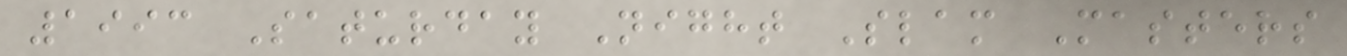1993 Saturday Night Slam Masters
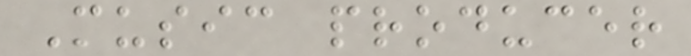Music producer
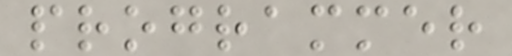programmer
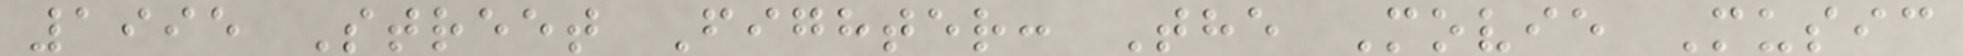1995 Street Fighter: The Movie Music
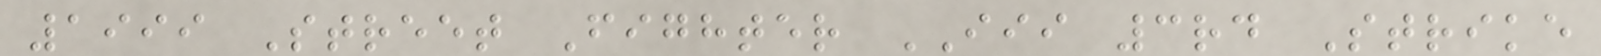1999 Street Fighter III 3rd Strike
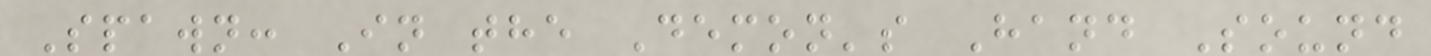Spawn: In the Demon's Hand Sound
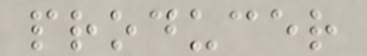producer
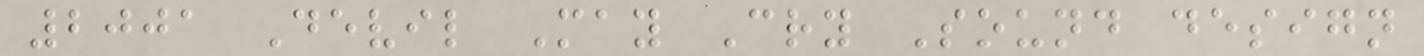2001 Devil May Cry Sound design
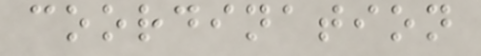coordination
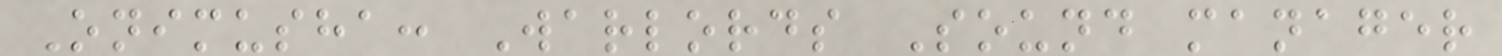Onimusha: Warlords Sound manager
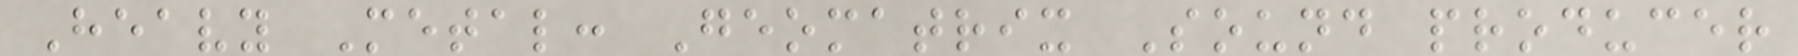Heavy Metal: Geomatrix Sound producer
